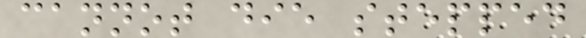cannot die stepped
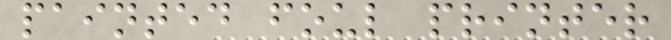painted foul printer
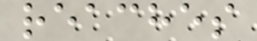reaches
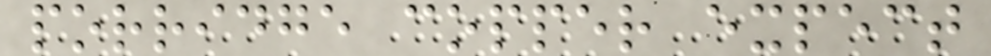porridge copper expect
